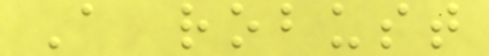A robust
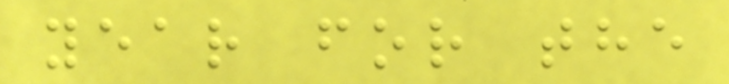year for the
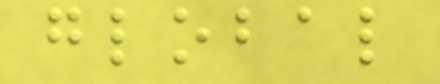global
